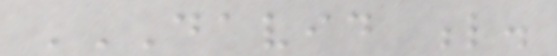DAVID L.
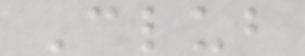Club
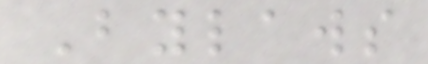Bylaws
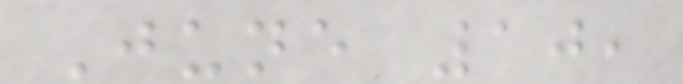June 10,
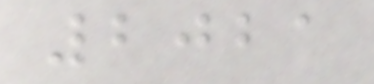2021
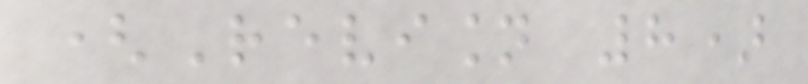(Revision 8)
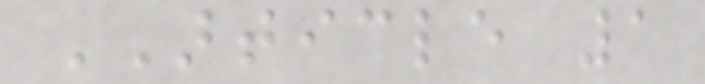ARTICLE 1
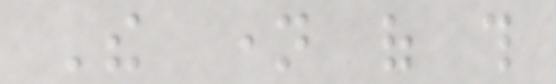The name of this
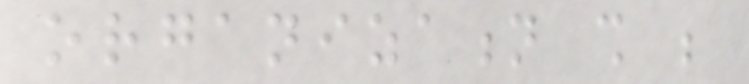organization shall be
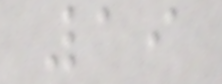19
